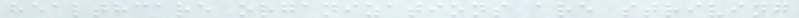healthcare organizations are striving
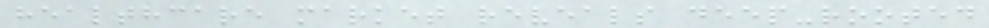healthcare market reveals deep-rooted
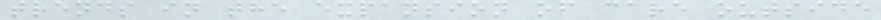trends in the expansion of care outside
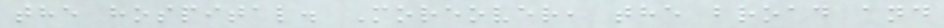the hospital. Moreover, the broad and
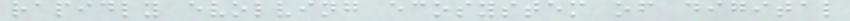rapidly evolving ecosystem of digital
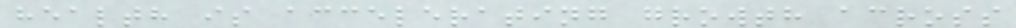health is accelerating growth across
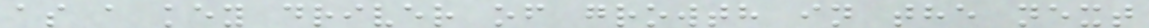as a key driver of growth in the next
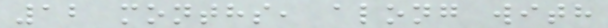12 months, along with
